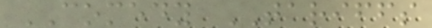COMEDY TARIFFS
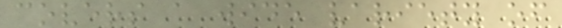covers a wide variety of
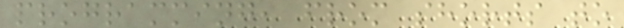programming, from shorts to
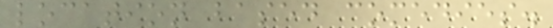location based comedies.
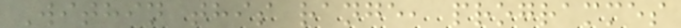Within this range, programmes
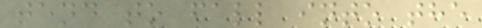tend to fall into the
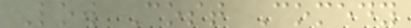Low Cost Comedy
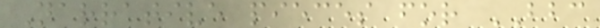Narrative pieces for BBC
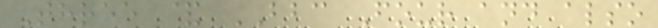Three & BBC Four and also
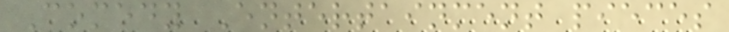Comedy Entertainment pieces
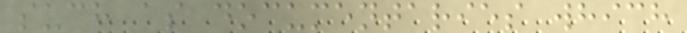such as documentaries which
